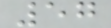57
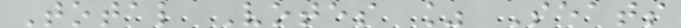Total Votes % Seats
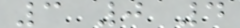3 0 4
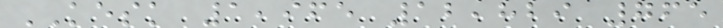KESK 1,965 12,829 765
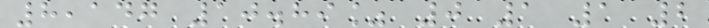8,147 10.89% 0 1 1 2
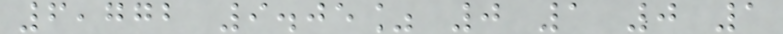6,772 9.05% 0 1 0 1
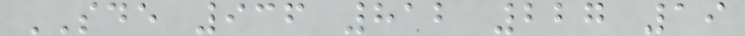SDE 936 812 227 19
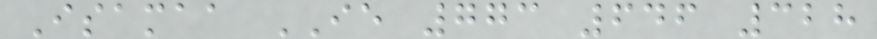Isamaa IE 773 646 328
